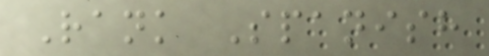Rank Spanish
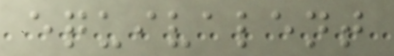equivalent
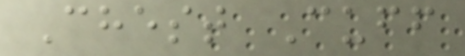Chest Cuff
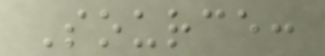Source:
